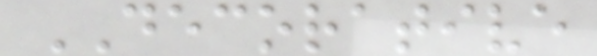DECORATIVE
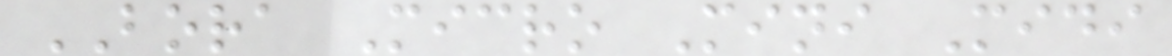BORA Micro Mini Midi
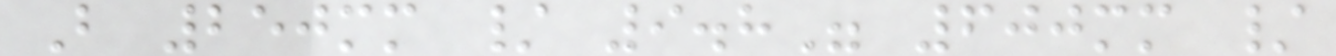B 250mm / 9.8" 600mm /
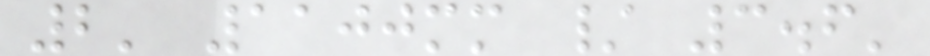2' 1100mm / 3.6'
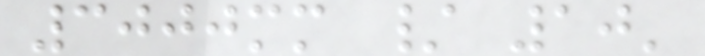3000mm / 10'
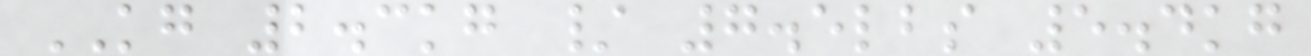KG 2.3kg / 7.5lbs 5.4kg
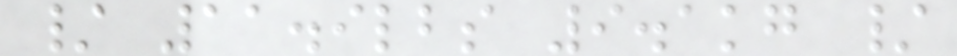/ 11.9lbs 9.1kg /
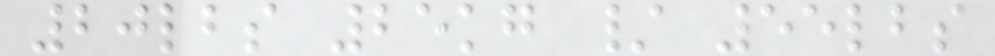20lbs 25kg / 55lbs
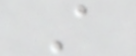A
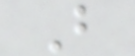B
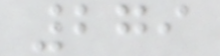279
